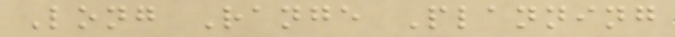Long Range Planning
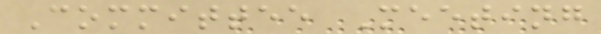Committee Meeting
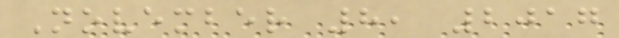November 8, 2017
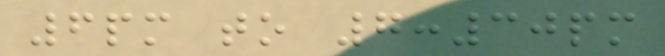6pm to 7:30pm
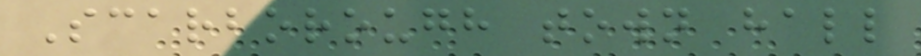Scarborough town hall
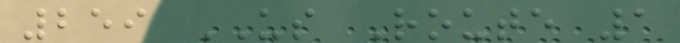259 US Route 1
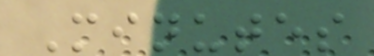Minutes
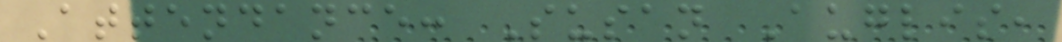Attendance: Susan Auglis,
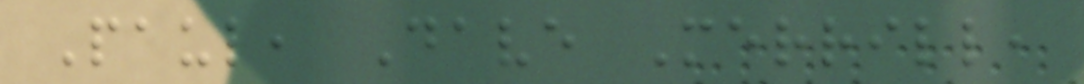Paul, Dave Merrill,
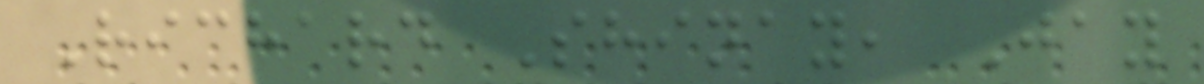Richard Shinay, Jay
